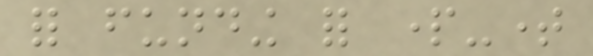for funding for part-time
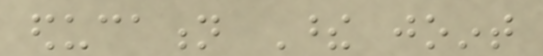education These joint
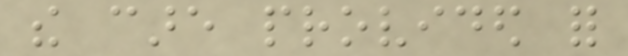the care provided for
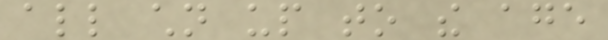all children up to the age
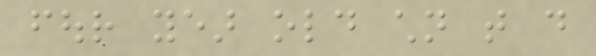four year old children that do
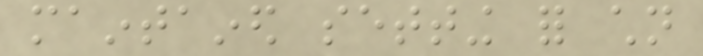maintained setting for children
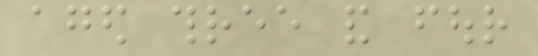aged three and four
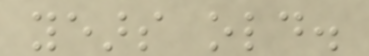years old.
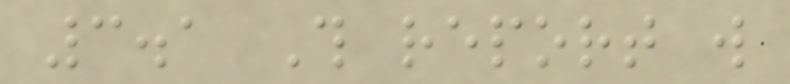3.1 This report will
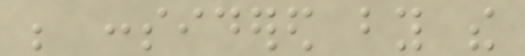be considered by the
